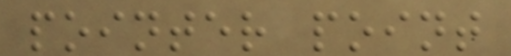pointer point
